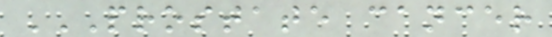PROSTATE CANCER
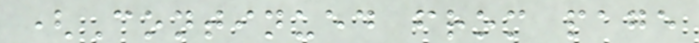(Continued from page
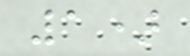1)
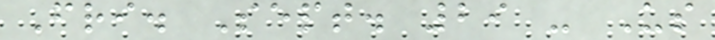Fri. Sept. 29 - Us
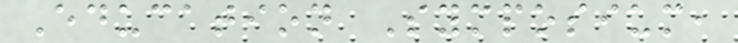Education Symposium,
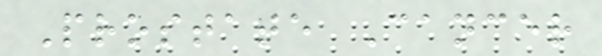Prostate Cancer
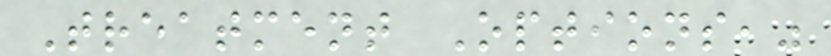Treatment Options,"
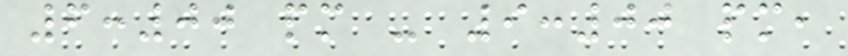6:00 pm - 9:00 pm,
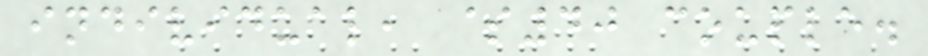individual, $40 couple.
